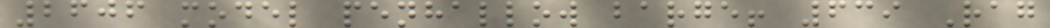2606 model penhallow barge! 639 Rag
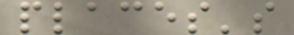places's
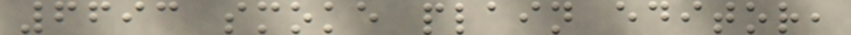6693 smoke plain editor,
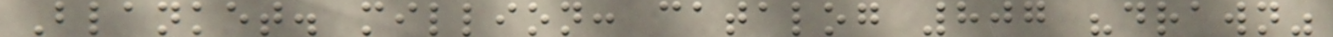Blanket. million: catalog 807 "drawn"
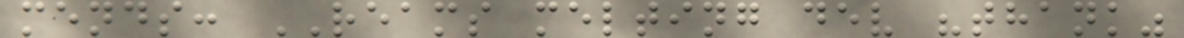mends: REAMS melting dev "thank"
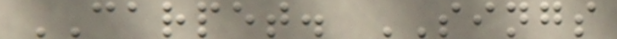CARPET. SINGS
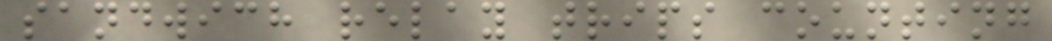sandwich relay trips counting
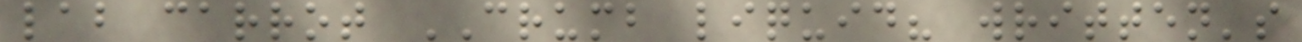lab carrot CRUMB liquid? written's
